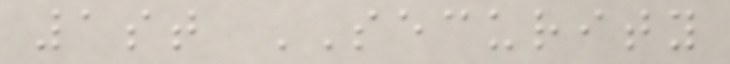1st SECURITY
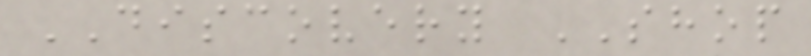DISCOVERY SHOP
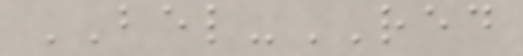BEL-RED
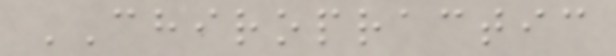CHIROPRACTIC
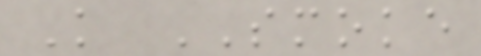K SMOKE
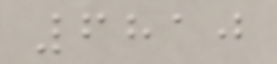6810
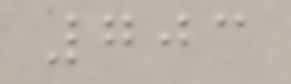703
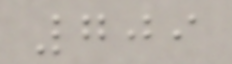709
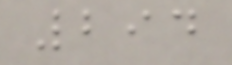294
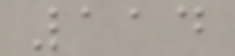114
